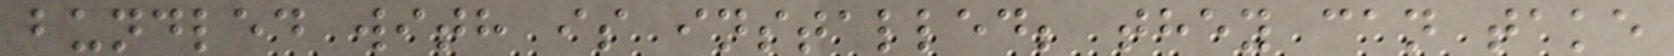bundled with is installed; they can take
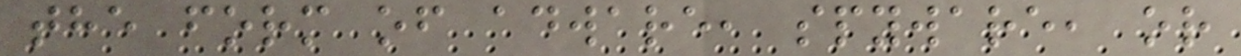the form of adware, spyware, or
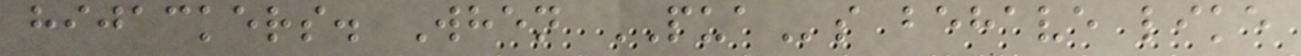hijackers. When PUAs behave like
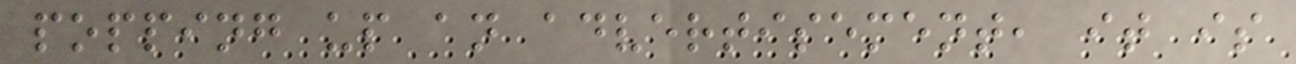popping up an advertisement, it is
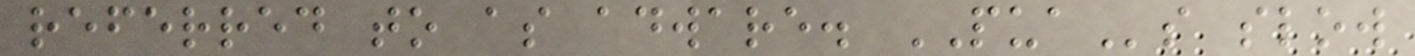referred to as adware. PUAs slow
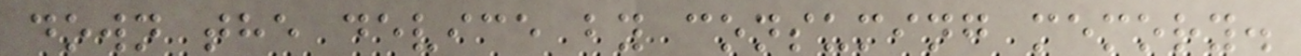down the device by consuming memory.
